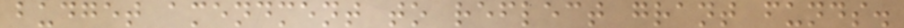budget amendment to reflect grant funds.
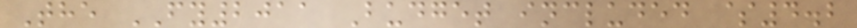The FY2011 Budget included $4.2
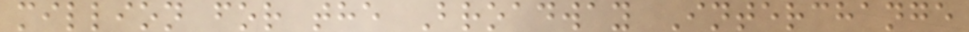million for the Broadway Interchange
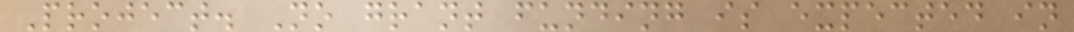Project. No grant funding is expected in
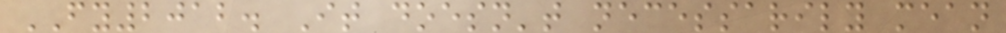FY2012. It doesn't necessarily mean
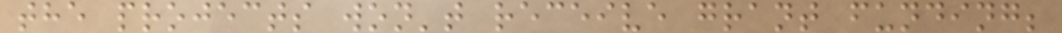the projects won't receive grant funding;
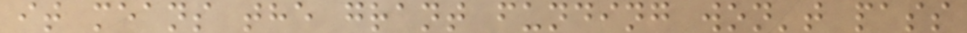it means the grant funding won't pass
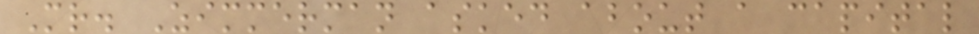Mr. Zimmerman asked about a capital
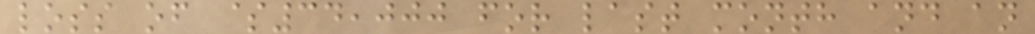loss of $34,000 for last month and an
